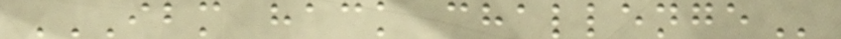IBM HACK CHALLENGE
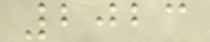2023
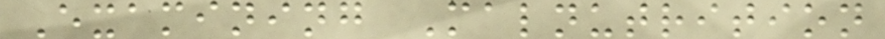Examining Malnutrition
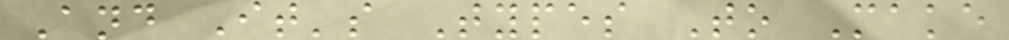And It's Types To Make
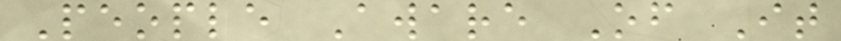People Aware Of It
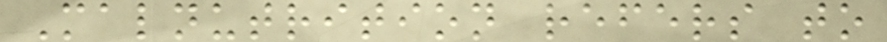Malnutrition refers to
